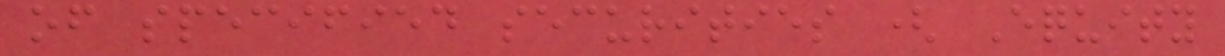of specified securities ( Equity
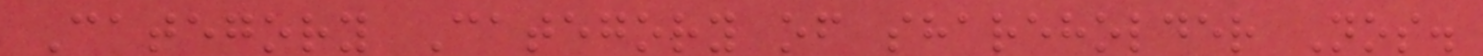Category Category of shareholder Nos.
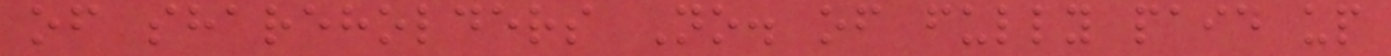of shareholders No. of fully paid up
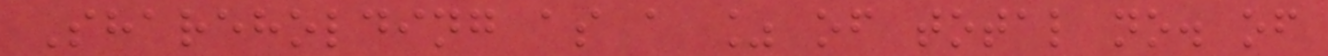Shareholding as a % of total no. of
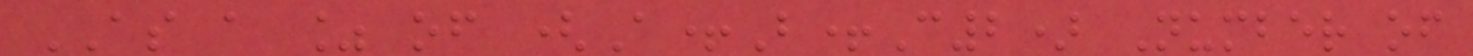AS a % of (A+B+C2) Number of
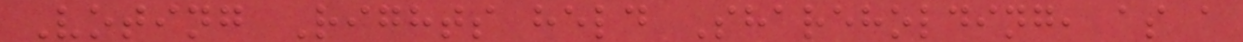Voting Rights held Shareholding, as a
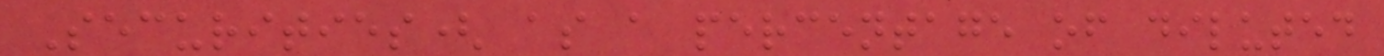Securities( as a percentage of diluted
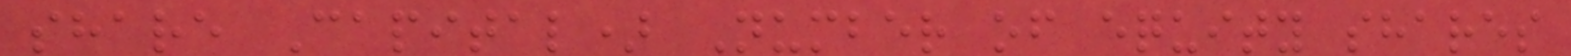share Capital) Number of equity shares
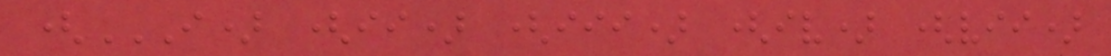(I) (II) (III) (IV) (VII)
